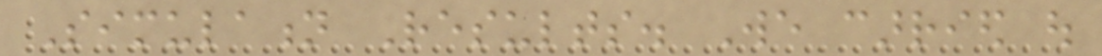Simulation Results. We carried out
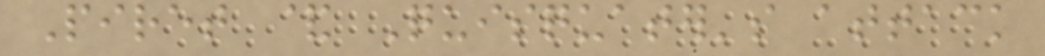Piret & Quisquater's attack
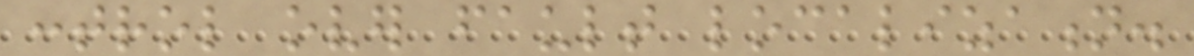control over fault localization.
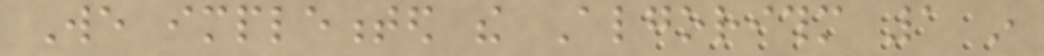We implemented the Algorithm 1 in
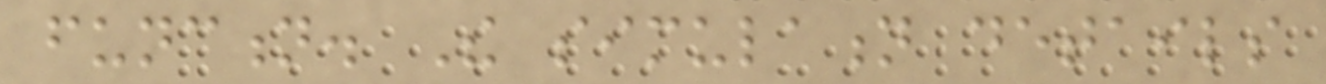function. The simulation details
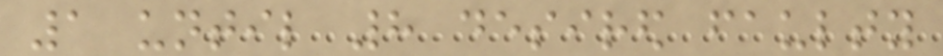1 until 8 desired faulty
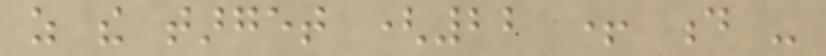as the target (22 + d -
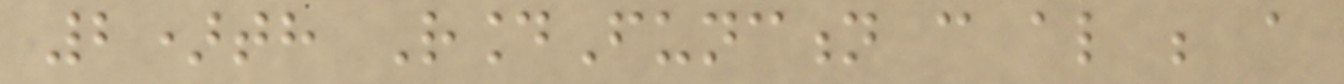2)th RoundFunction can also be a
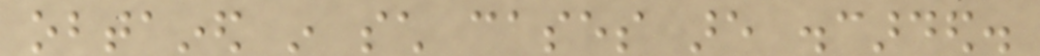obtained in such cases are discarded.
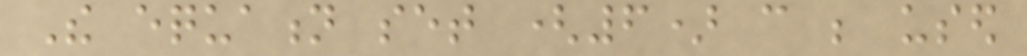The equation set (6) can be used
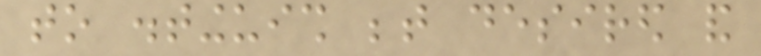to distinguish between desired and
